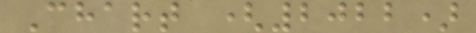Chart (2022)
